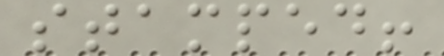stamped!
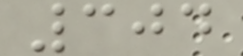304
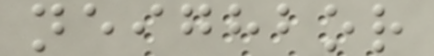neighbor
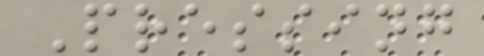Pressing
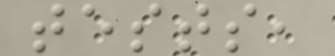tests,
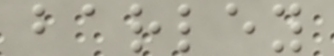barley
